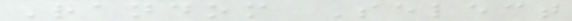Random Select
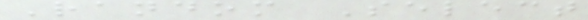Random Select
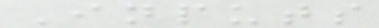Inputs
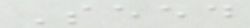Seed
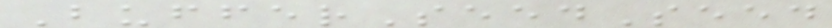BufferSeedSeed
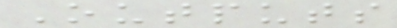Outputs
